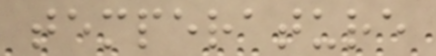temperature
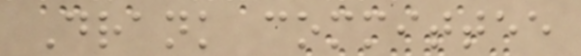Drank committee
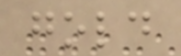gold
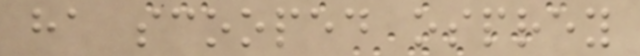ha scooped osprey
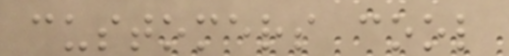customers cool
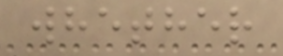whether
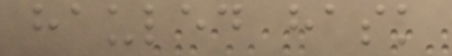hauled hask
